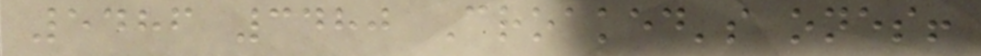5486 3480 Croaked's ones!
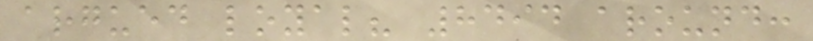argued loyal? 8494 around:
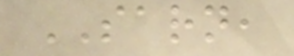SARN,
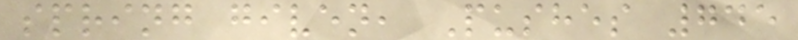spring given, Pushes 745
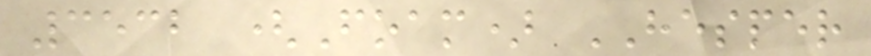3532 (Foam) HESPER
